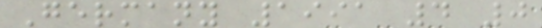Germany 1991 4 0
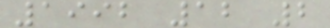1992 12 2
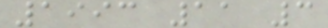1993 11 3
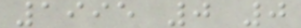1995 0 0
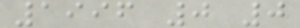1996 0 0
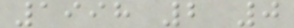1998 2 0
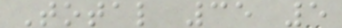Total 35 5
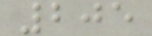205
